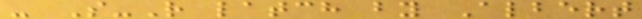- S-R latch by Albert
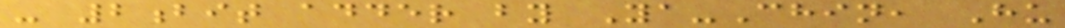- 2bit adder by Ya-Chin, Hu
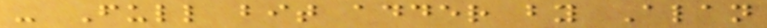- Full bit adder by Alan
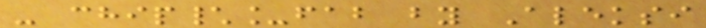- chip\_fab by Aleksi
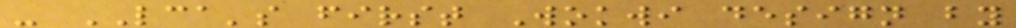- LCA's first Wokwi design by
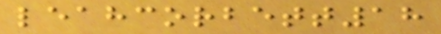leahcorbett18
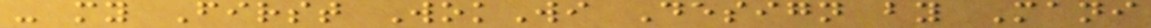- my First WokWi Design by Mani
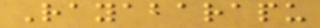Rayabarapu
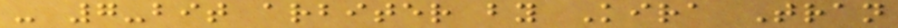- 7-bit arbiter by Kira Tran
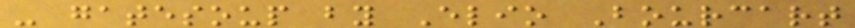- gatesoup by Elio Bourcart
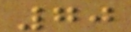70
